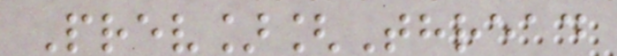Prev][Thread
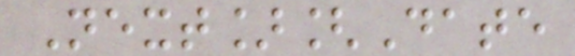Next][Date
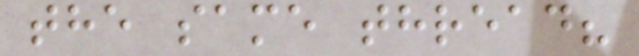the same thread?
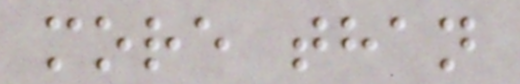more than
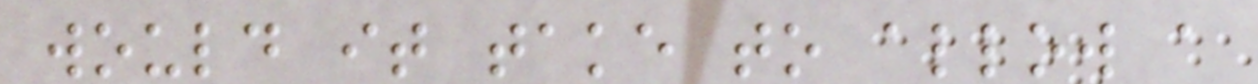would it take to allow a
